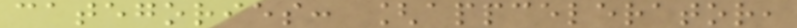categories: [appcelerator,
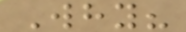Why?
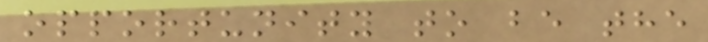opportunity to be the
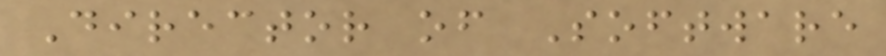Director of Software
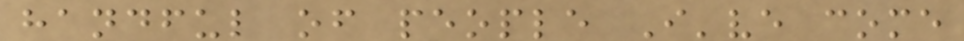handful of people I've come
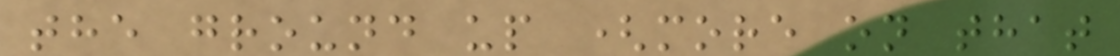the ground up (more on that
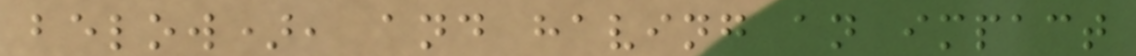below), and having an impact
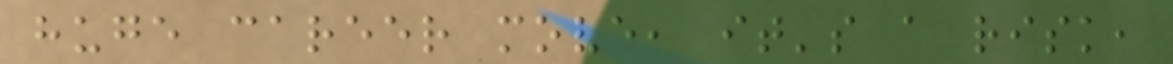huge career move, it's a risk,
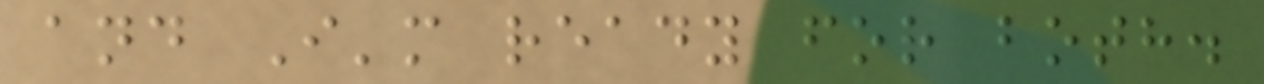and I'm ready for both.
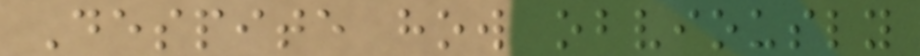Despite how obviously
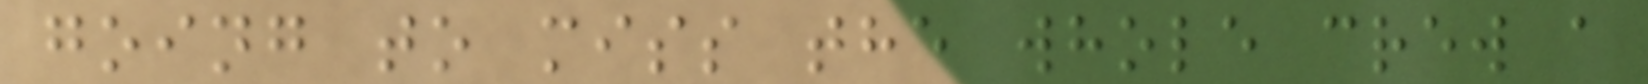going to miss the whole crew a
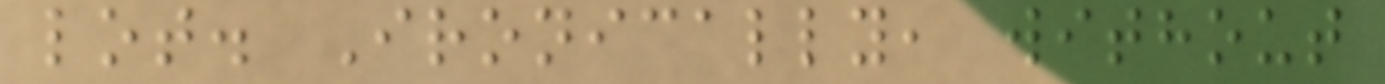lot. Ironically, without
